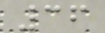36
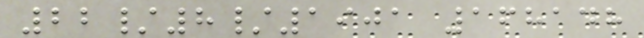22/8/1901 168148
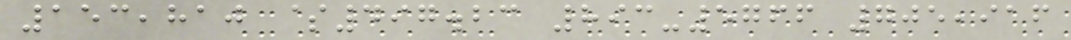153,810 $497.23 893-5766 705,916
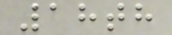18th
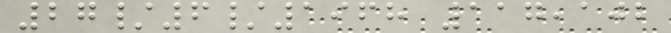27/6/1968 117,102
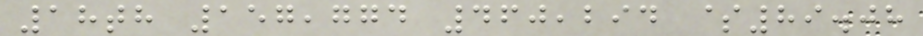18th 157,774 460,294 $89.08
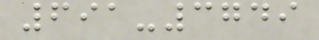691-3749
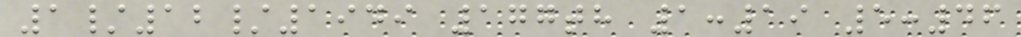1/12/1949 177th 1:19 5:46
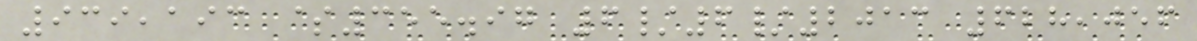939,193 $355.97 6/6/2013 628,056
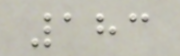183
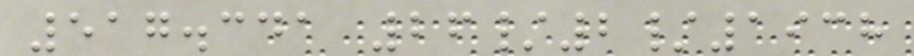517.341 26/2/1938
